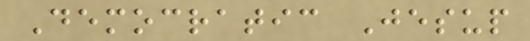Democratic Jesup
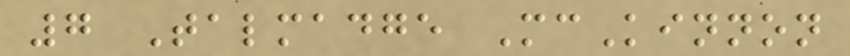7 Talmadge McKinnon
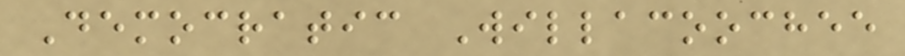Democratic Willacoochee
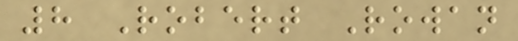8 Robert Rowan
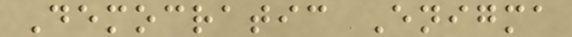Democratic Enigma
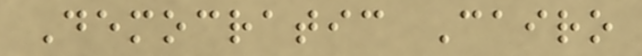Democratic Cairo
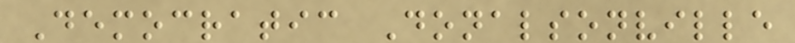Democratic Donalsonville
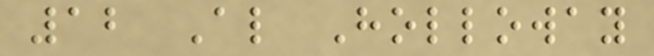12 Al Holloway
